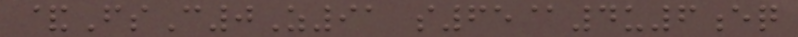&FsC0Z91 s65@4u6eq
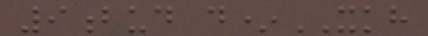9bud d*XKH
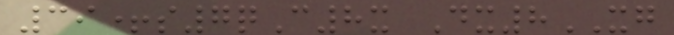39+s7qC8x Dx8XG
